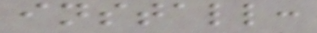install:
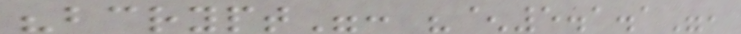"bcrypt": "^5.1.1",
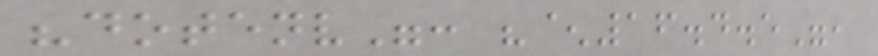"dotenv": "^16.4.5",
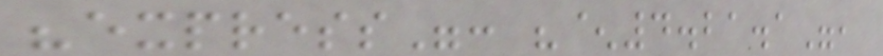"express": "^4.21.1",
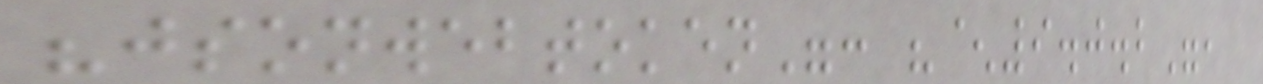"jsonwebtoken": "^9.0.2",
